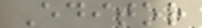Editor
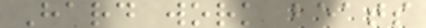Hard work beats
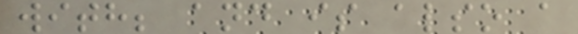with; and is also a
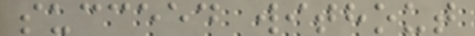succeed without
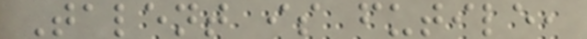Talent is futile,
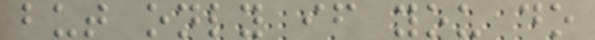but only if you do
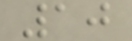10
